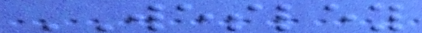WESLEY
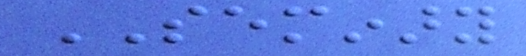SEMINARY
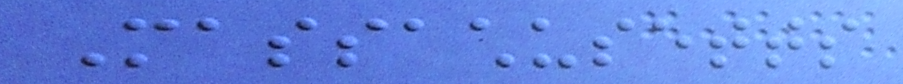Massachusetts
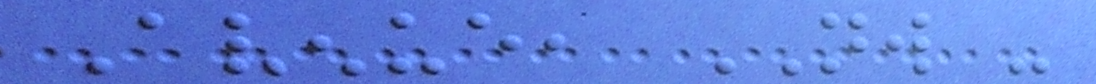Avenue, NW -
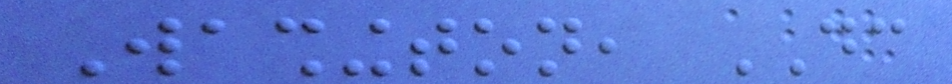Washington, DC
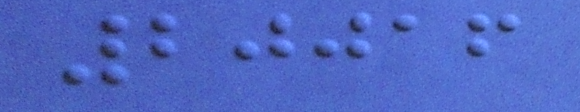20016
